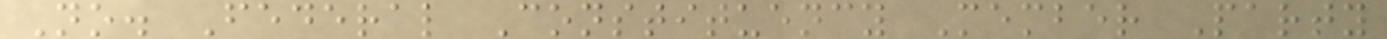No. Federal Constituency Member Party
